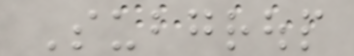Subgroup
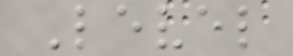Level
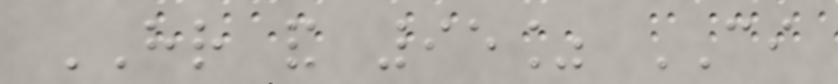HR and 95% CI
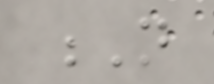N
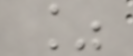%
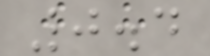0.4
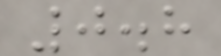0.8
